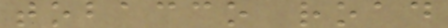tobacco road
